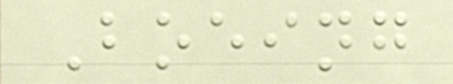Boeing
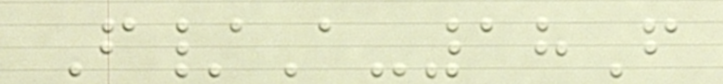F/A-18F
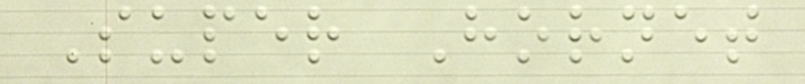Super Hornet
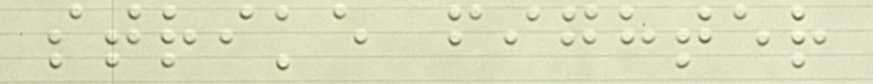strike fighter
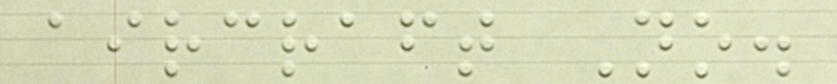aircraft No.
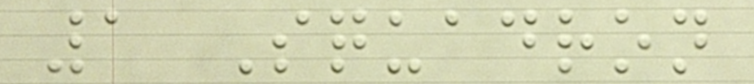1 Squadron
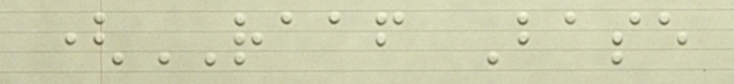(RAAF Base
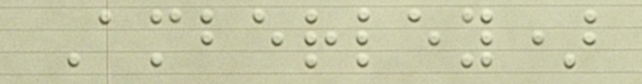Amberley)
